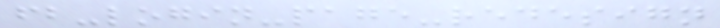fb-login-page-redesign
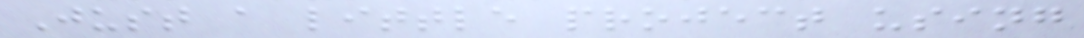Just a little project using
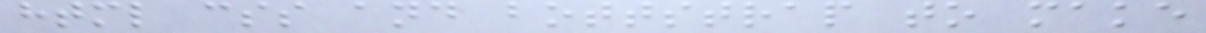html css and bottstrap to make
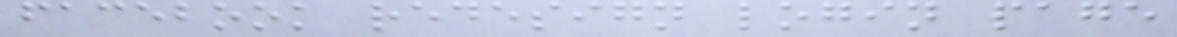facebook redesign login page
